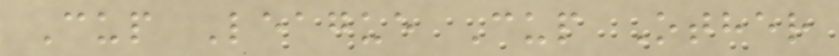Cup League Cup Other
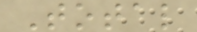Total
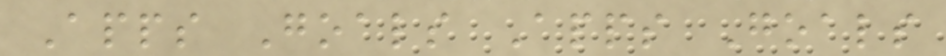Apps Goals Apps Goals
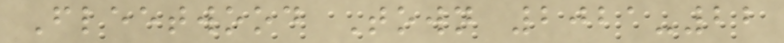Fleetwood Town 2021-22
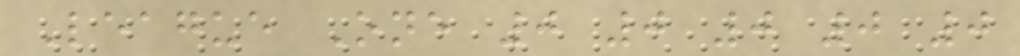League One 0 0 0 0 0
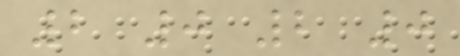2 0 2 0
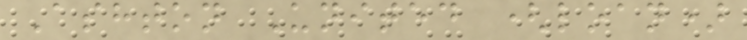Ashton United (loan)
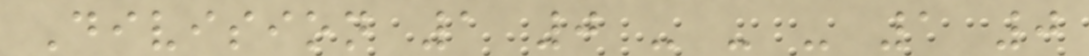Division 1 0 - - - 1 0
